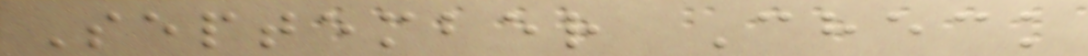September Check
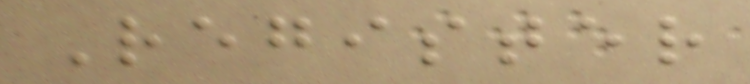Register
